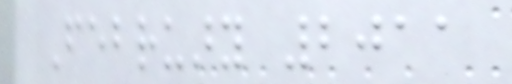February 2011
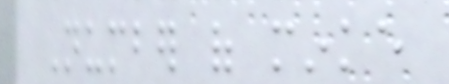Number of minke
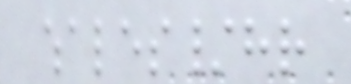whales/hr
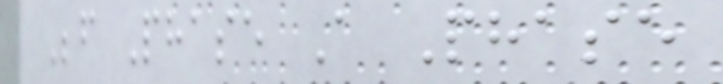Before Phase A Phase
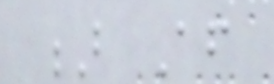B After
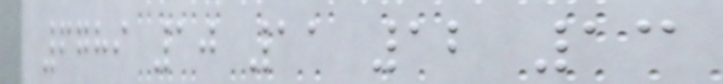6789 10 11 12 13
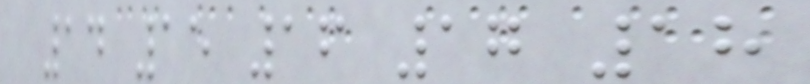14 15 16 17 18
